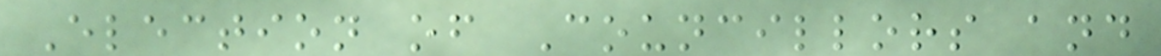Election of Councillors and
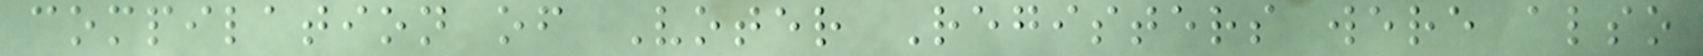compilation of Voter Registers were also
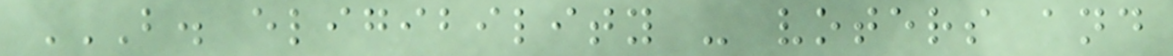B. ELIGIBILITY - VOTERS AND
